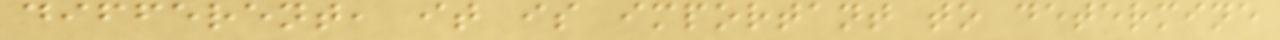different, it is important to determine
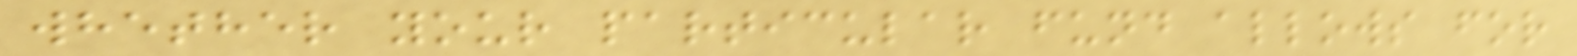whether your particular fund allows for
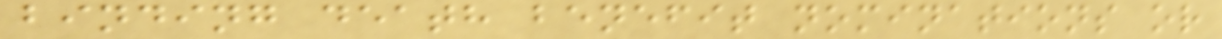binding death benefit nominations or
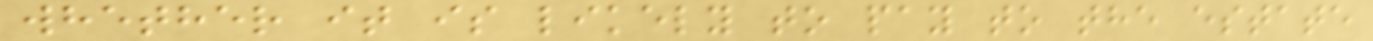whether it is likely to pay to the estate
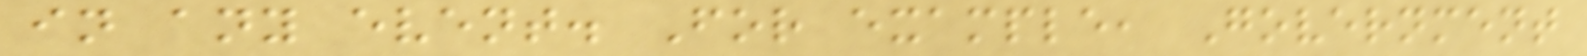in any event. For example, Government
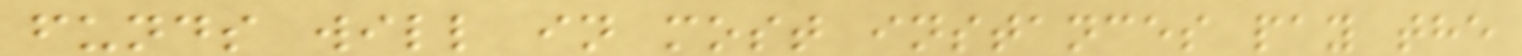funds will in most instances pay the
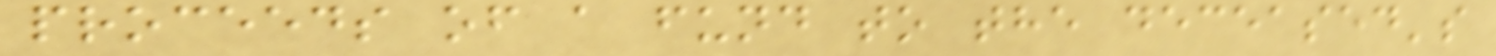proceeds of a fund to the deceased's
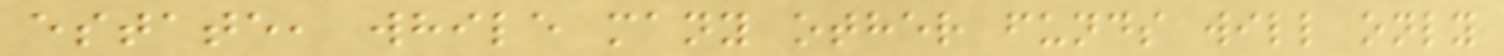estate, while many other funds will only
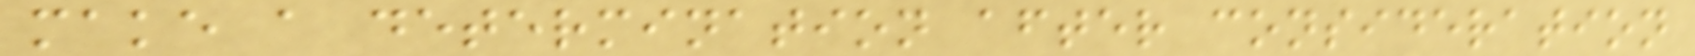make a determination after consideration
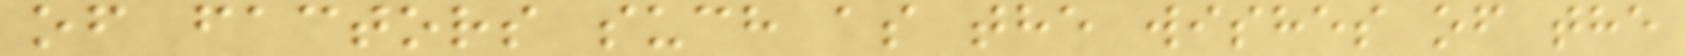of factors such as the wishes of the
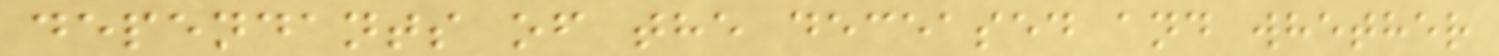dependants of the deceased and whether
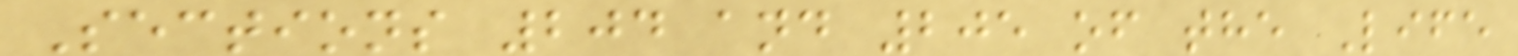Sections 204 and 205 of the Life
